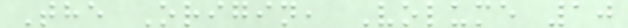The Origin, Volume 10
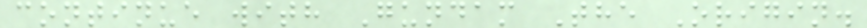continue with Gundam The Origin.
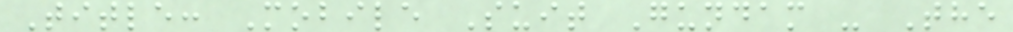Title: Mobile Suit Gundam - The
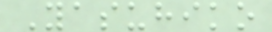Yasuhiko
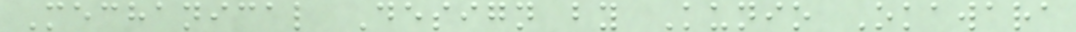Mechanical Design by Kunio Okawara
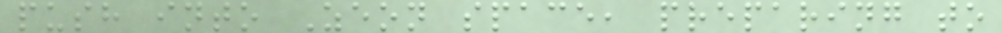push into Zeon space, preparing to
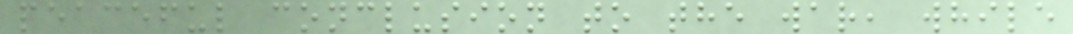peaceful conclusion to the war, while
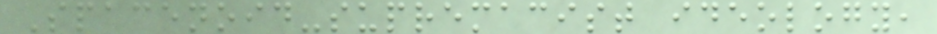Spacenoid-supremacist ideology,
